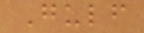Gulf
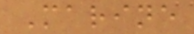Marine
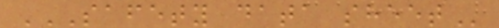SAFETY DATA SHEET
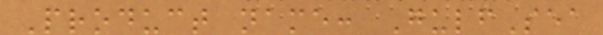Product name: GulfSea
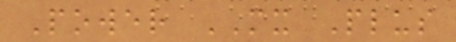Power MX Plus
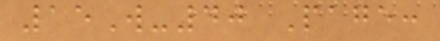15W-40 Page:
